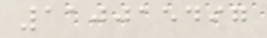110015497
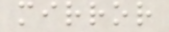mirror
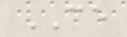CE
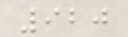920
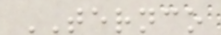TERNCO
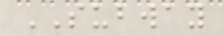SUBWAY
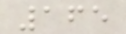165
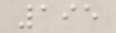195
